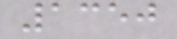1350
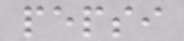pepsi
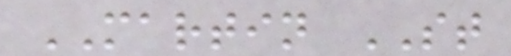MARTIN ST
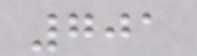701
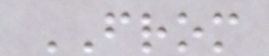FROM
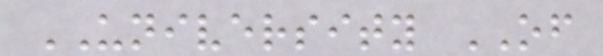UNIVERSITY OF
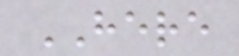HERE
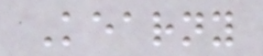Kearny
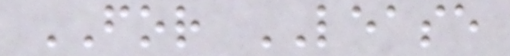FOR LEASE
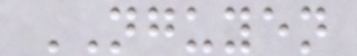NGUYEN
